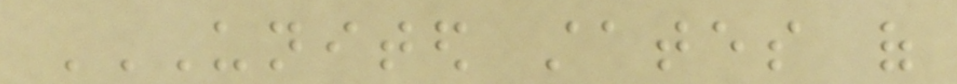UNITED STATES OF
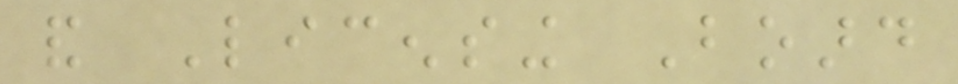and Licensing Board
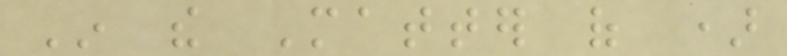In the Matter of )
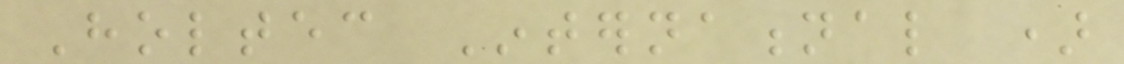Holtec International )
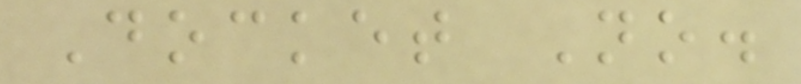Docket No.
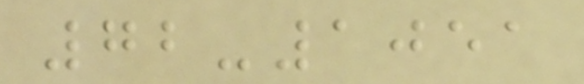72-1051
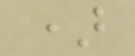)
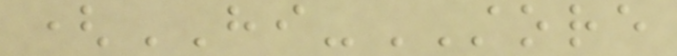(HI-STORE
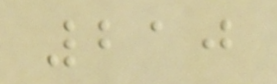210
